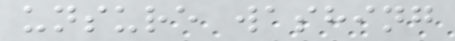unsure washing
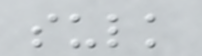sulk
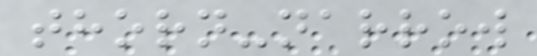thorn-narrow
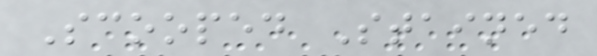Scooped Stained
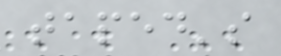taped's
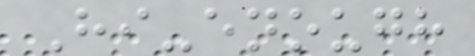Hi-enough
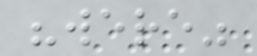"were"
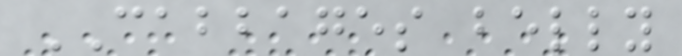CABBAGES belly
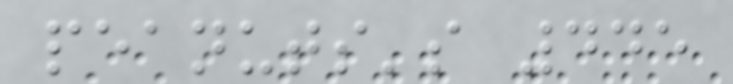peanuts's 445
